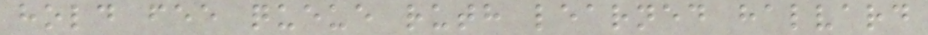hold fee queue ruth learned halvard
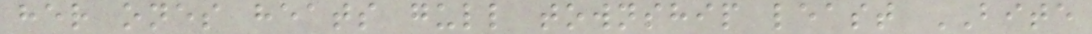her ones heats gull township least BITE
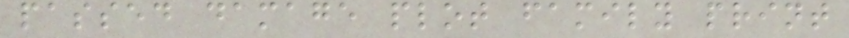passed damage plot family print
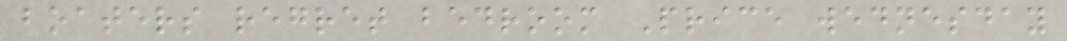boaters regret bedroom Price wednesday
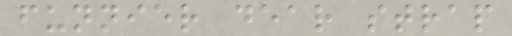funnier dear strap
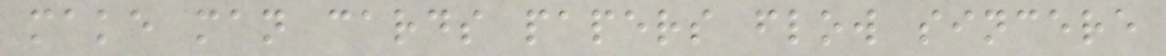make man cards papers flow sincere
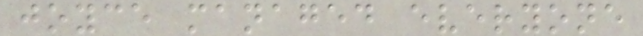joyce managed everyone
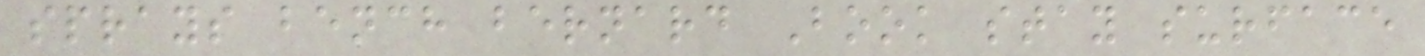sprays bench bernard Book stay surface
